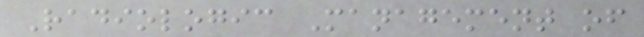Radiologic Management of
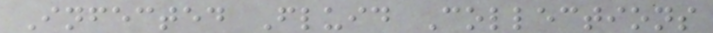Infected Fluid Collections
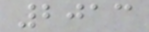2013
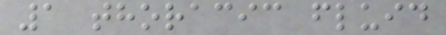1 thoracic fluid
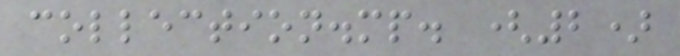collection.mp. (2)
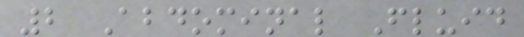2 Abdominal Fluid
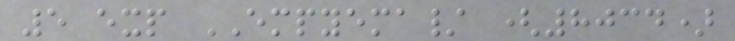5 exp EMPYEMA/ (8034)
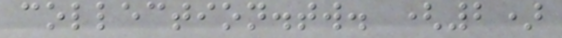collection.tw. (2)
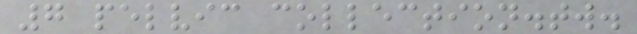7 pelvic collection.tw.
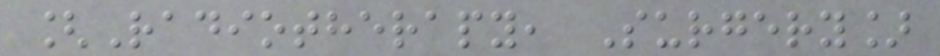[Radiotherapy, Surgery]
